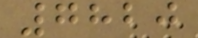7820
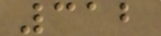312
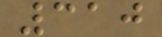310
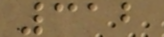312
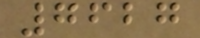7627
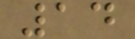14
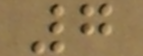7
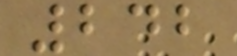242
